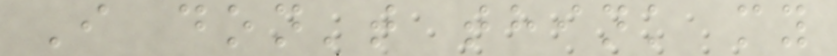I don't think my
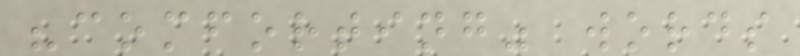"comforting" words
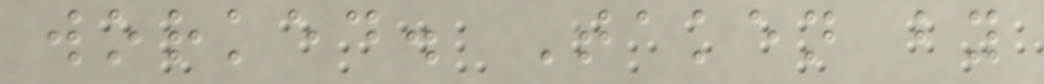worked. Taken by
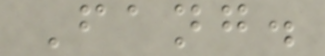Fang.
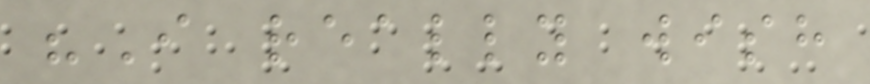"I really wish
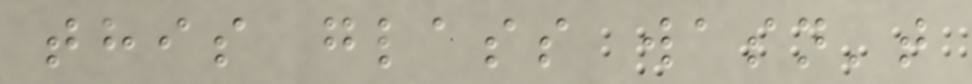this glass wasn't
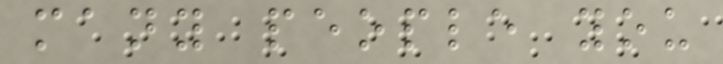many people you
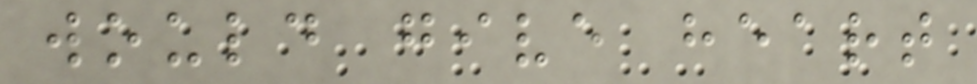would give heart
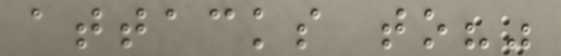attacks to?"
